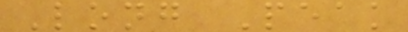Long Peak
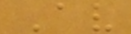Av
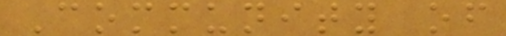Community of
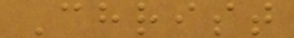Christ
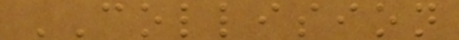COLLISION
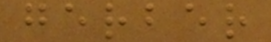gerber
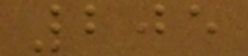205
